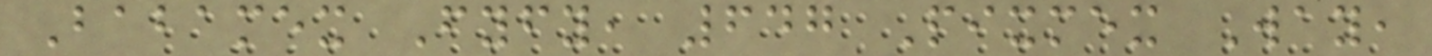Babamex Fyfy, 647 Pixmex Way,
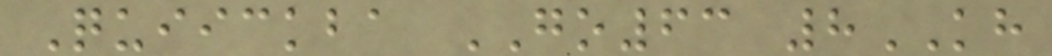Quiickba GO63 8KH
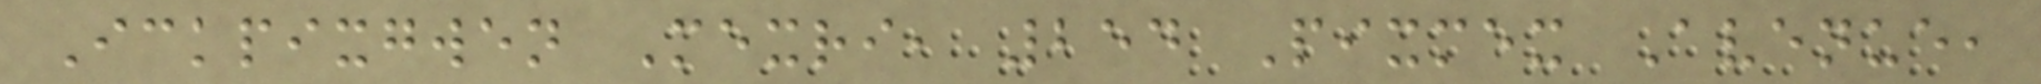Ickpixgwen Mexri, 254 Pixmex Avenue,
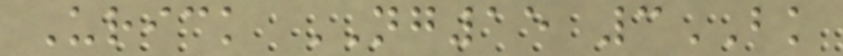Urick NG15 3BK
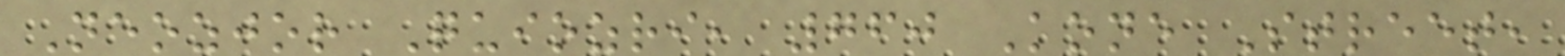Neozjor Quiozri, 760 Kone Street,
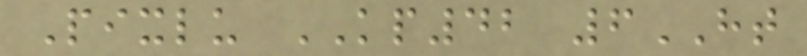Pixlu KP42 6HT
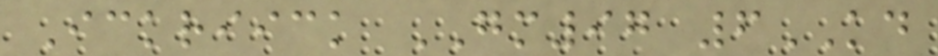Ickriick GM97 6KD
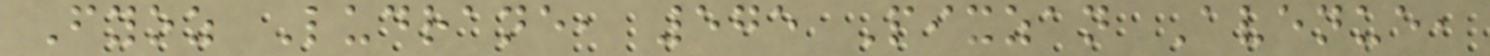Fyoz Ludrane, 575 Pixzan Avenue,
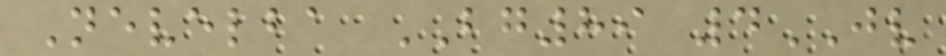Nevelba BG89 4JV
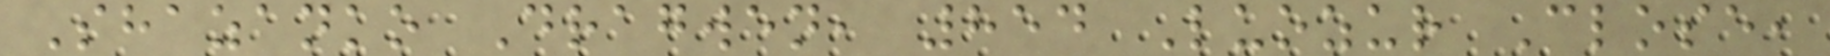Shazanko Dragwen, 854 Luozur Close,
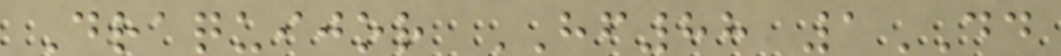Draquijor HF88 1DD
